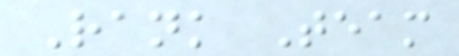Rank Team
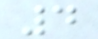4
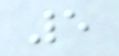5
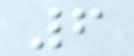6
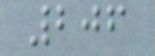206
